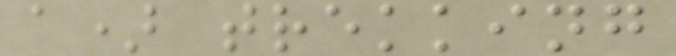a) trekking
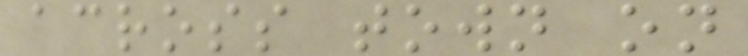across town on
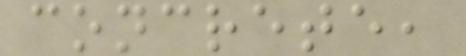concrete,
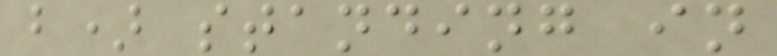b) standing in
